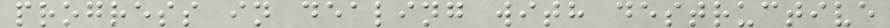progress in dealing with destructive
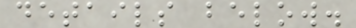details below.
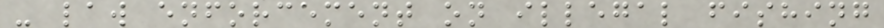- law enforcement on illegal fishing
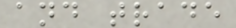and trade
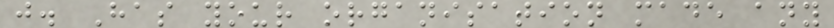j. Has your organisation made any
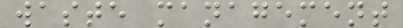waste management
